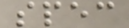spec
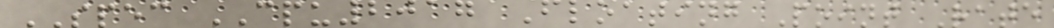SPEC CPU2017 Floating Point Rate
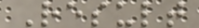Result
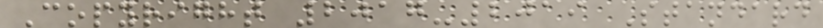Copyright 2017-2019 Standard
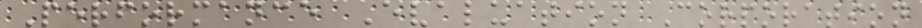Performance Evaluation Corporation
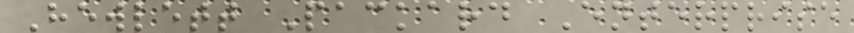Hewlett Packard Enterprise
